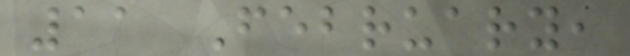11 February,
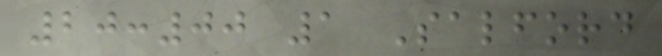20:00 1 Salford
